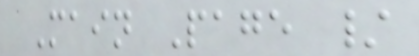Main Page /
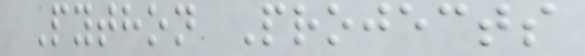Python Projects
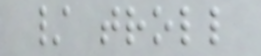/ troll
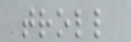troll
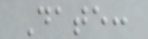Date:
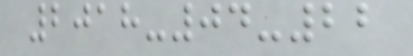2018-04-22
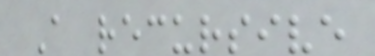A recursive
